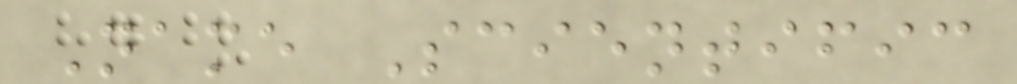Name Scientific
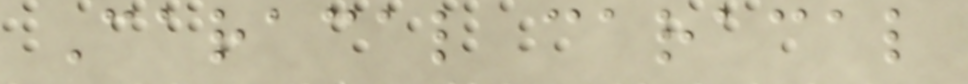Caracal caracal
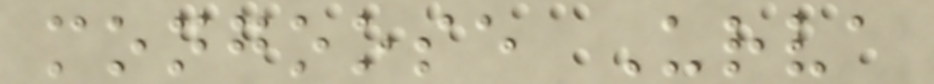mongoose Urva
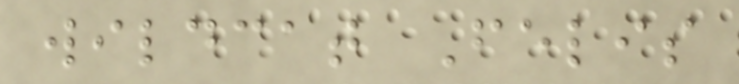wildcat Felis
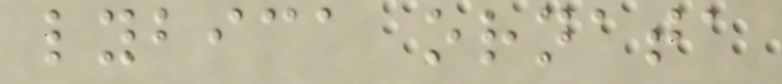lybica ornata
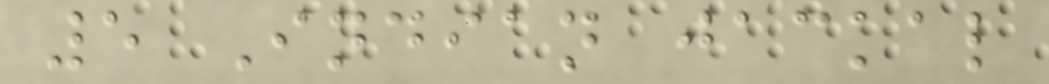5 Indian jackal
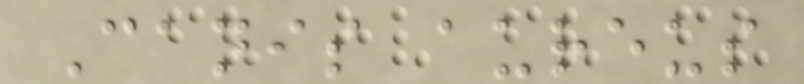Canis aureus
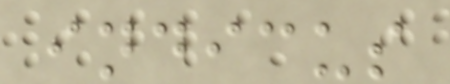indicus
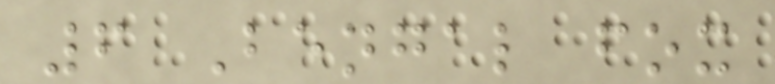6 Bengal fox
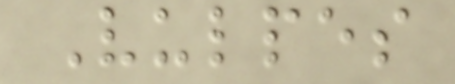Vulpes
